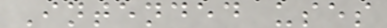Intended uses
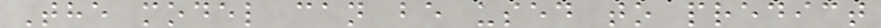The model can be used to predict
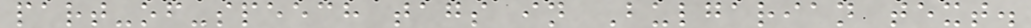part-of-speech tags in Bulgarian text.
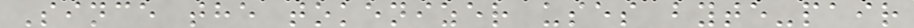Since the tokenizer uses byte-pair
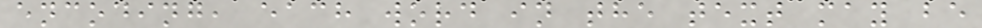encoding, each word in the text may be
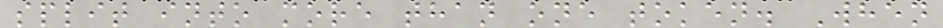split into more than one token. When
